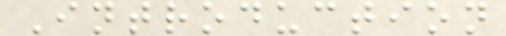Introduction
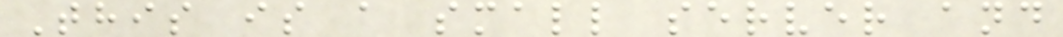This is a small server and
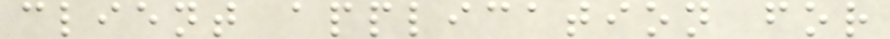client application for
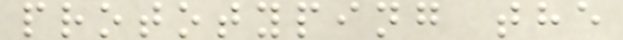prototyping the
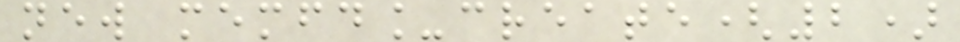new memfd_create(2)
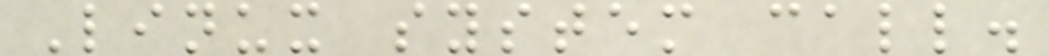Linux system call.
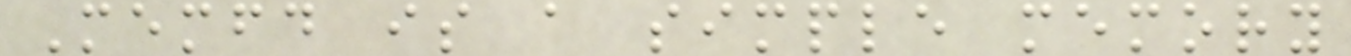Memfd is a simple memory
